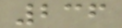236
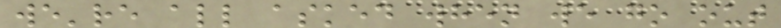we're all asked when we go out
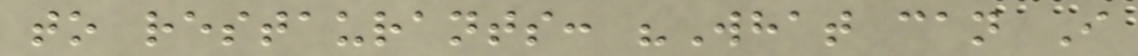to restaurants: "What can I
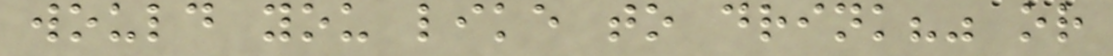would you like to drink?" or
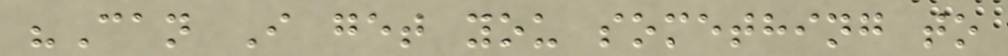"Can I get you something to
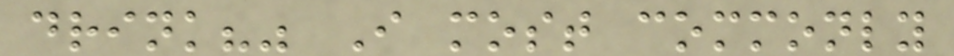drink?" I most commonly
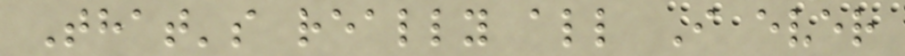That's really all I ever
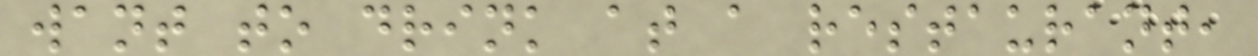want to drink at a restaurant,
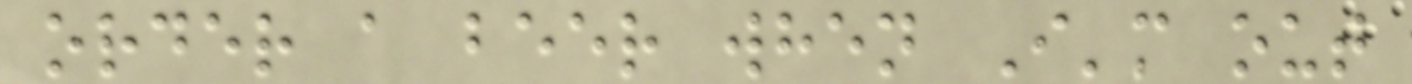order a beer when I'm out
